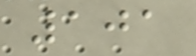101
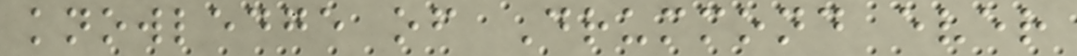knowledge of Drummond ever
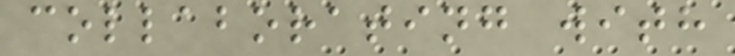collaborating with
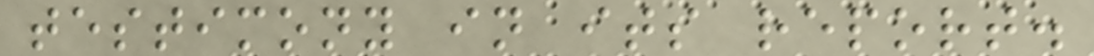testimony in its report.
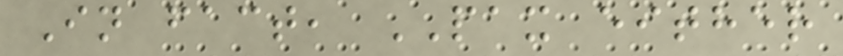In fact, PAX either
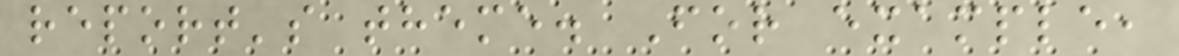report's theme. For example,
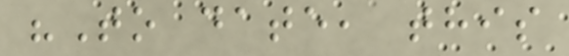"To date, this
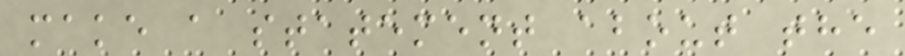make a statement about the
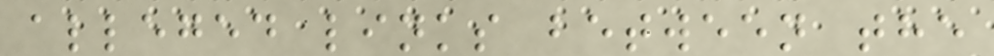alleged links between the
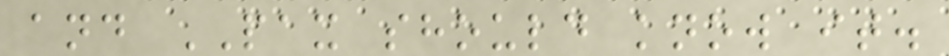and PAX should know it.
